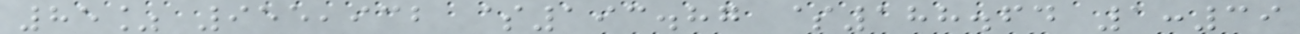85% 955,932 $193.87 $188.64 1:39
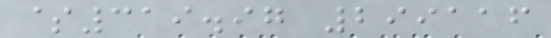$319.97 299116
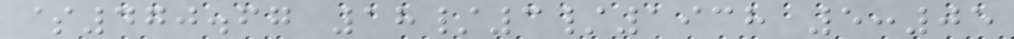$470.67 18/3/1938 5:05
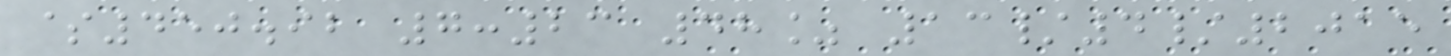$450.92 7:23 48% 13/4/2015
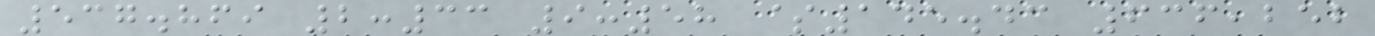537.869 2:33 9:58 $145.43 636,252
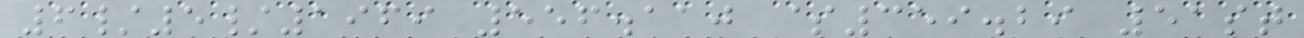6/5/1969 556.110 $359.29 51st
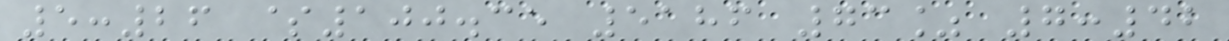5:26 $100.35 5186 73% 7:42
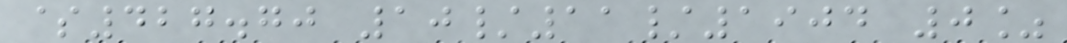$427.70 10/11/1904 0%
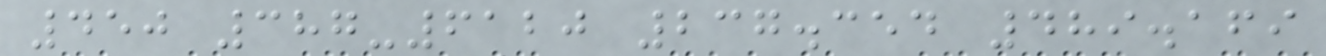450 387-6120 237.354 489.169
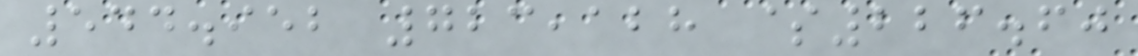544.952 723,128 $226.60
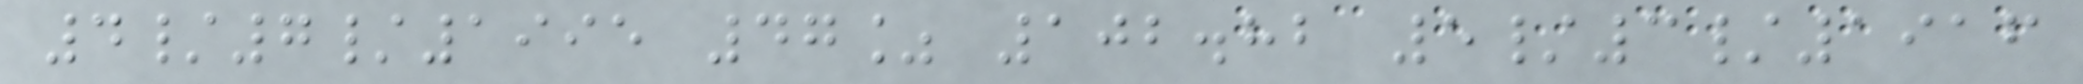4/7/1995 47% 102.82 5/3/1916
